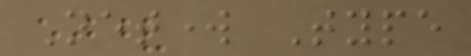Network Type
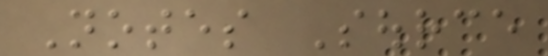Notes Source
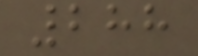288
